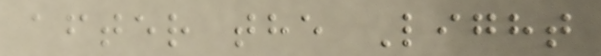after the Light
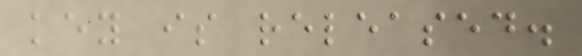key is released.
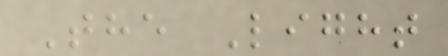The Light
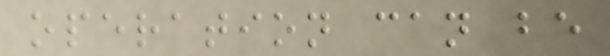operation can be
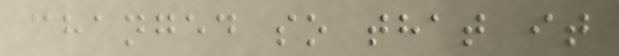changed so that it
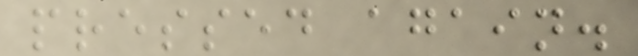pressed again.
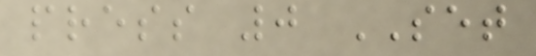press 0 SET
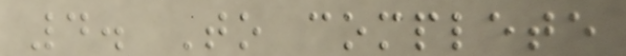4. To complete
